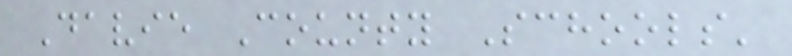Davie County Schools'
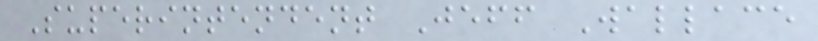Superintendent Jeff Wallace
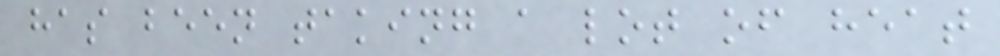has been taking a lot of heat
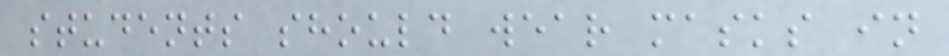students should wear masks in
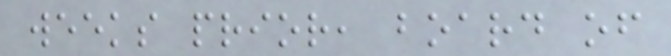weeks prior, board of
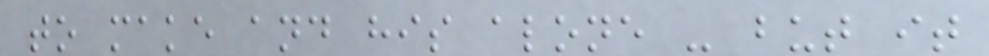to make and his alone - but it
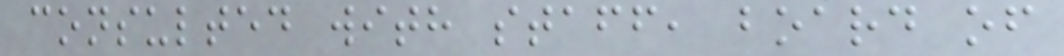consulted with staff, board of
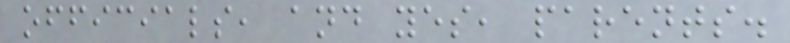officials, and yes, parents.
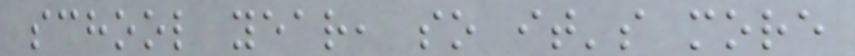school year, so it's more
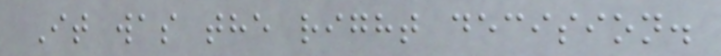It was the right decision.
